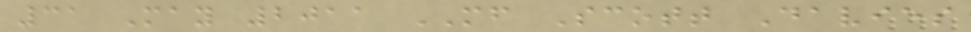31 May 2011 MF Scott Davies
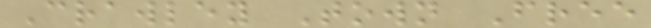Crawley Town Free
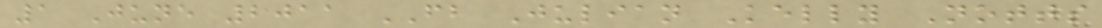1 June 2011 FB Julian Kelly Notts
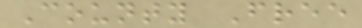County Free
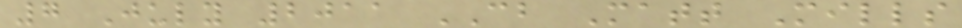7 July 2011 CB Matt Mills
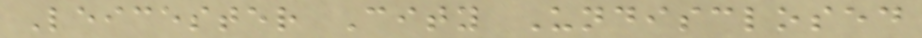Leicester City Undisclosed
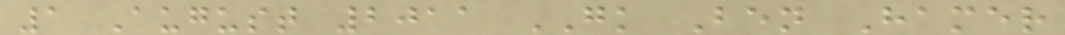1 August 2011 GK Ben Hamer
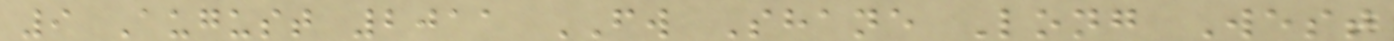9 August 2011 FW Shane Long West
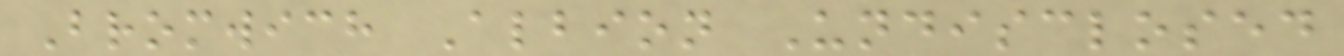Bromwich Albion Undisclosed
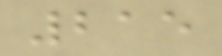215
